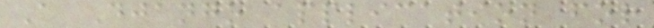A Django application for
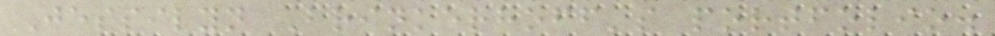Jessilyn Brinkerhoff's portfolio.
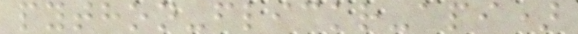python-flickr-api)
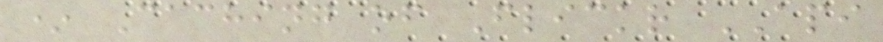* Caching of Flickr API
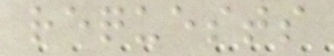requests
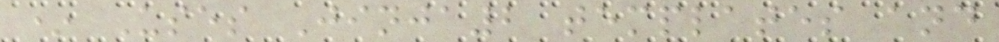* Uses Jinja2 templates and
